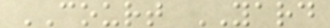COURT YARD
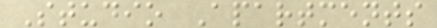Studio Apartments
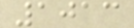1013
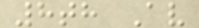8th Av
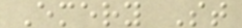Emery St
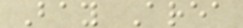Bay Area
